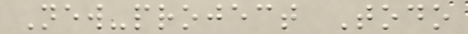New-project Todo
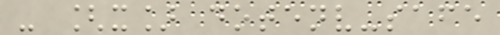- [x] dotenv-safe
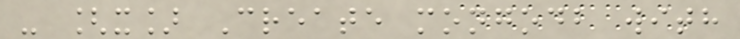- [x] Create mongodb with
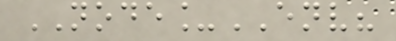NODE_ENV?
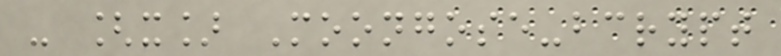- [x] Moongose-bcrypt
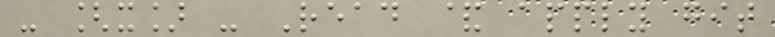- [x] - Read & apply git
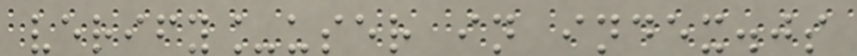verify_user in index.js
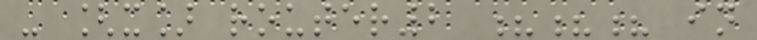- [x] router2 ??? in
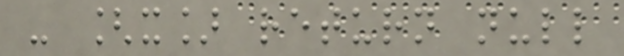- [x] return null
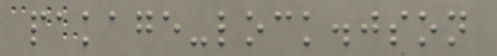pakage-lock.json
